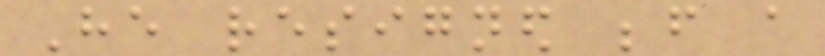He resigned before a
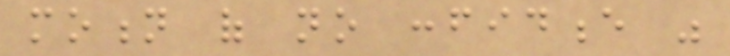motion of no confidence was
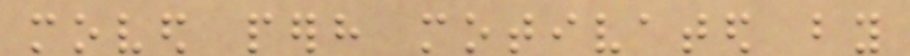moved perhaps motivated by
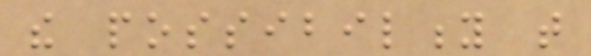the possibility that
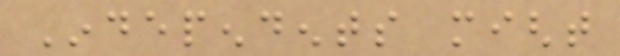Independents might
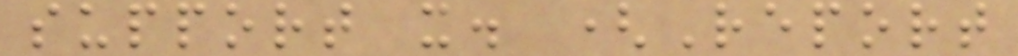support it. (Report
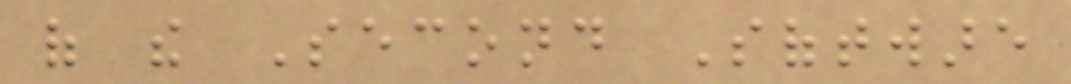of the Second Software
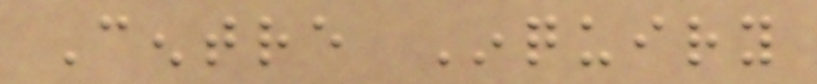Centre Inquiry
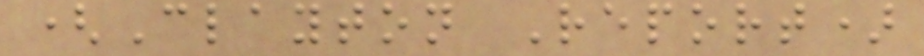(Clayton Report)
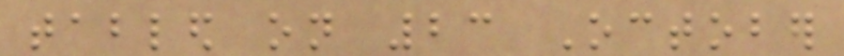tabled on 23 October
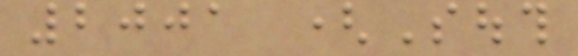2001 (South
